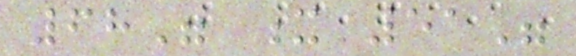68" x 51"
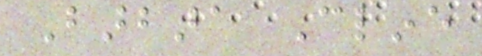Barbara Cline
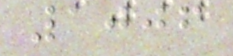1006
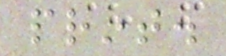print.
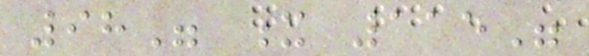98" x 115"
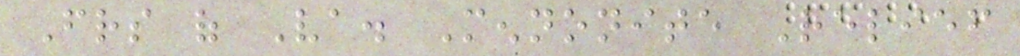Friends of Va. Mennonite Relief
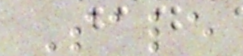Sale
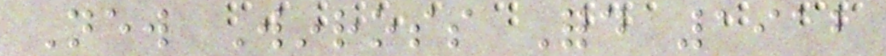New Winross Ford 1912
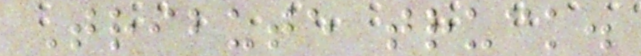Tribute truck.
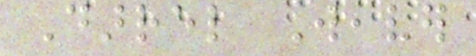Darrel Weaver
